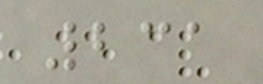231
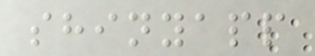shinyapp
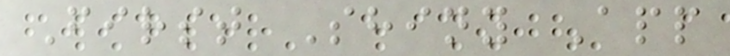First Shiny App
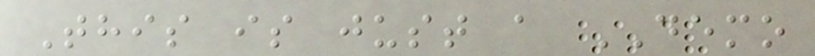This is just a DEMO
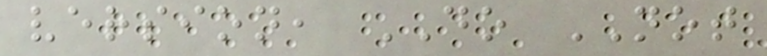version, DO NOT
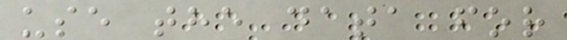use the data for
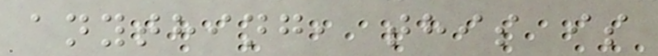anything, this is
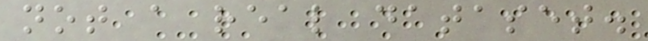not a real dataset.
